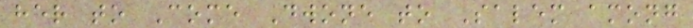her to Come Dwone to Salem among
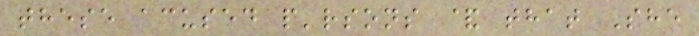these acused p'rsons & that She
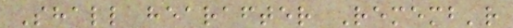Shall hearafter Rememb'r
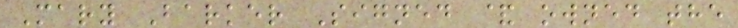Mary Barker Signed & owned the
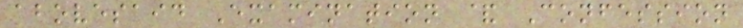abovesaid Examination & Confession
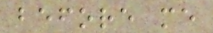before me
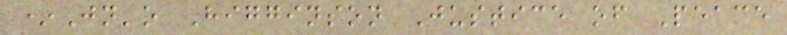*Jn'o Higginson Justice of Peace
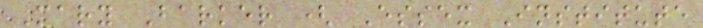Mary Barker ( Essex Institute
